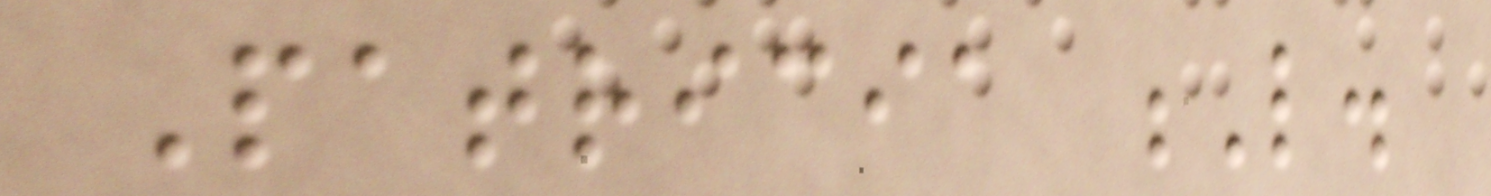Patricia L.
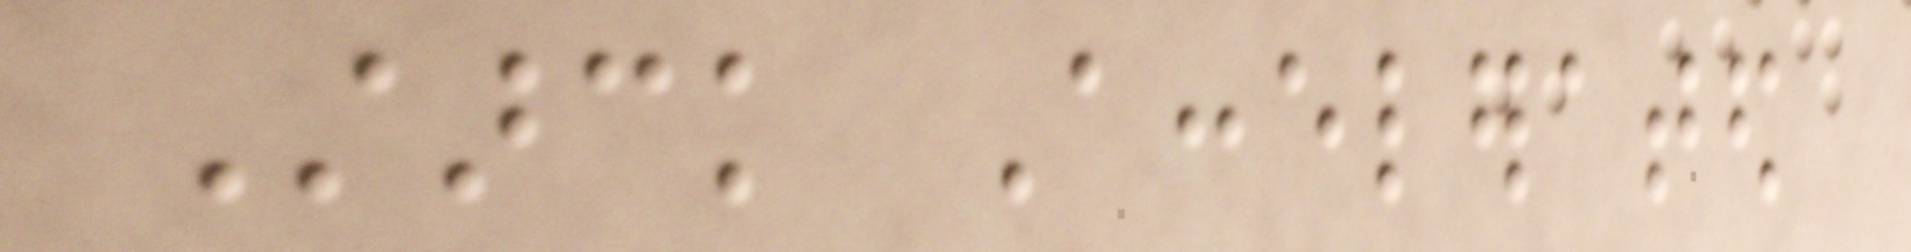Starck Accelerated
